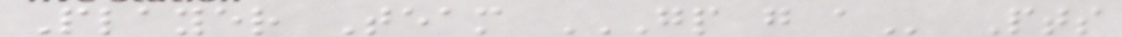Player Team GP G A Pts
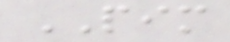PIM
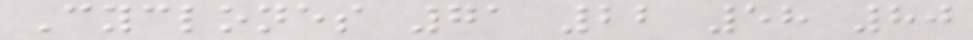Cyclones 71 22 58 80
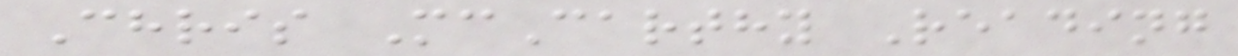Chris McCarthy Reading
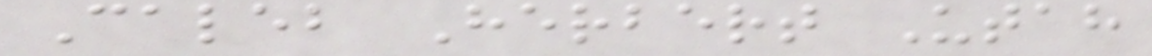Caleb Herbert Utah
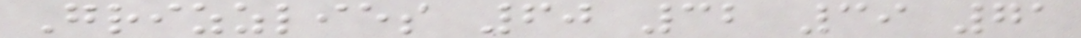Grizzlies 60 32 39 71
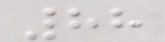88
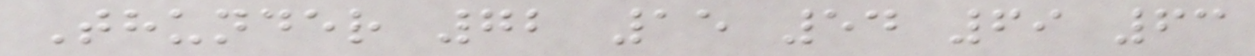Thunder 72 15 54 69 63
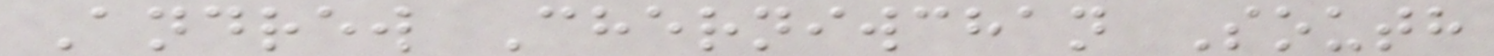Andrew Cherniwchan South
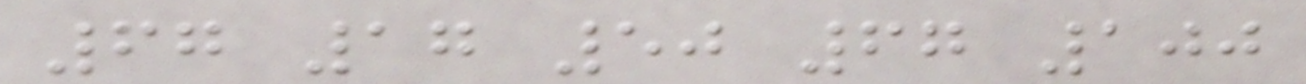67 17 50 67 100
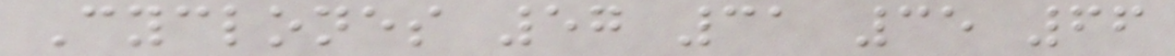Cyclones 57 31 35 66
